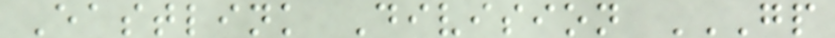Eastlink Division GP
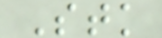Stk
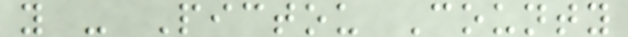y - Pictou County
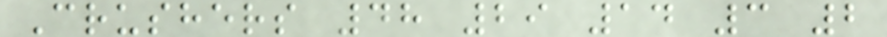Crushers 48 29 14 3 2
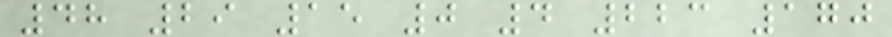48 29 15 0 4 223 170
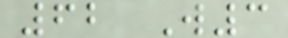62 W3
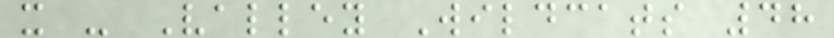x - Valley Wildcats 48
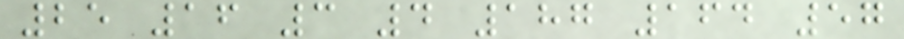25 16 3 4 187 164 57
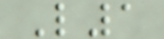L1
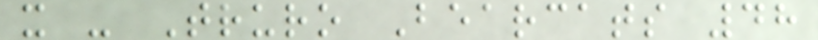x - Truro Bearcats 48
